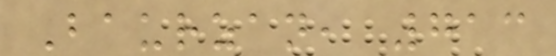Baurzan, 713
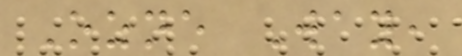Ozne Way,
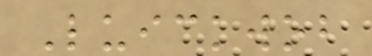Luickwob
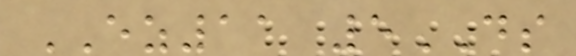EZ11 5DS
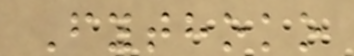Fythoko
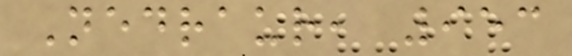Nedraur, 953
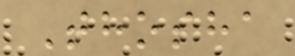Thosha
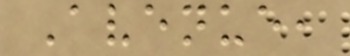Avenue,
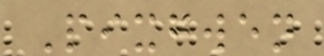Pixgwen
